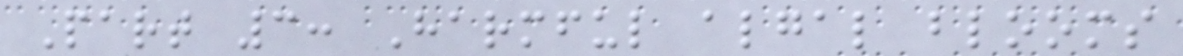Part 3: Harmful algal blooms
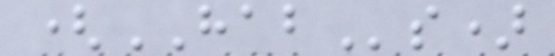(HABs)
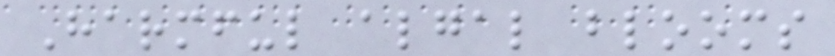Harmful algal blooms
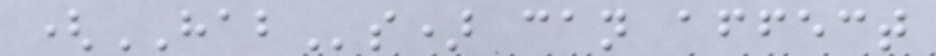(HABs) can affect
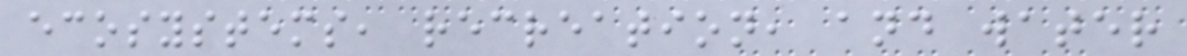ecosystems, recreation, and water
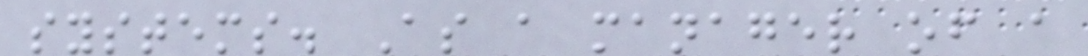systems. As a manager of a
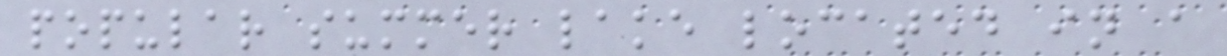popular summer lake located in a
